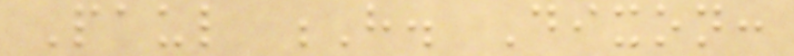Paul H. Dixon:
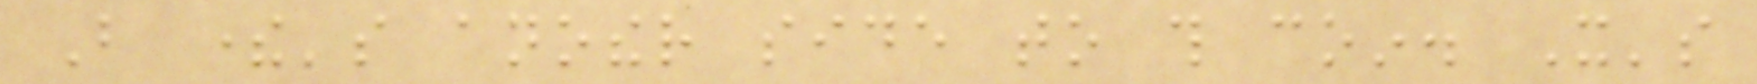But there's another side to this coin. It's
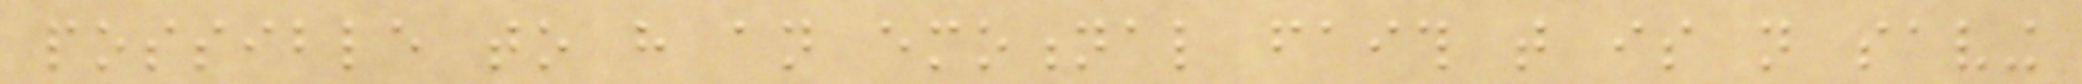possible to have an emotional faith that is not saving
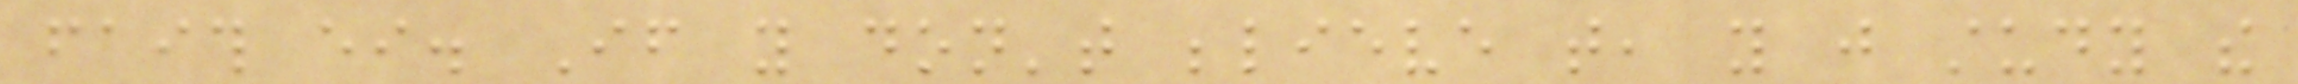faith either. If you don't believe that, you just study the
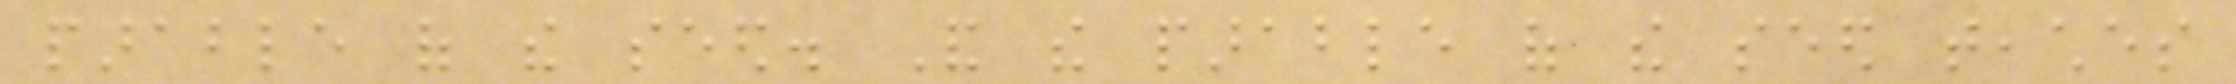parable of the seed. And the parable of the seed teaches
